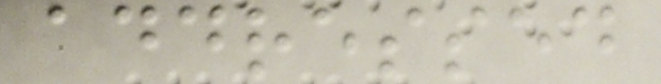addressed
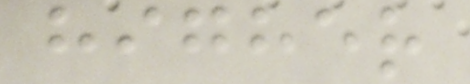higher
